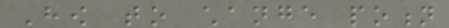How to change potion
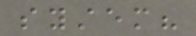system?
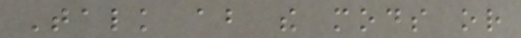Talk about the mods or
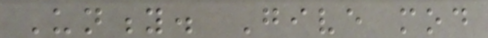Unity. Give mod
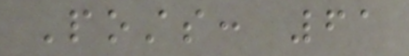Posts: 61
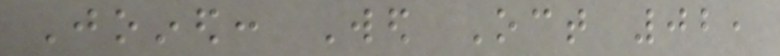Joined: Wed Oct 02,
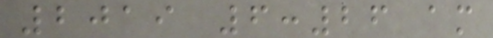2019 6:26 am
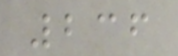236
